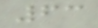63
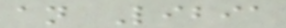an Libia
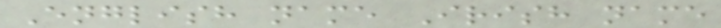English name Irish name
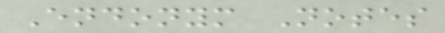Endonym Notes
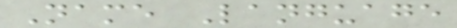Name Language
